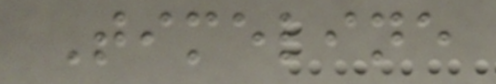Timeline
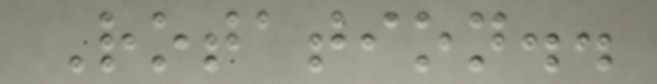Rotation..
